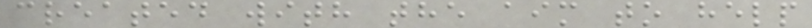created with the aim to help
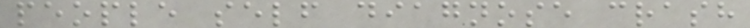people self diagnose crash
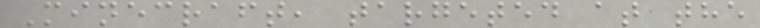Minecraft, targeted at the
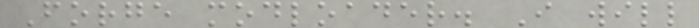Forge modloader. I will
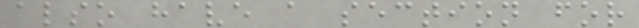also have a section for
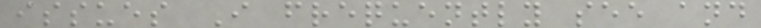issues I frequently see and
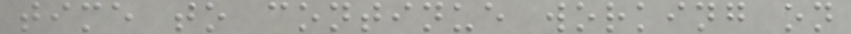time to continue working on
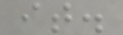it.
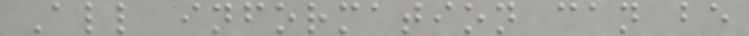All information can be
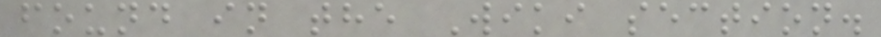found in the Wiki section.
